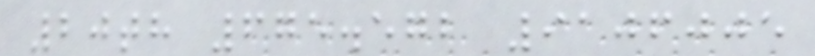20th 675.572 9106005
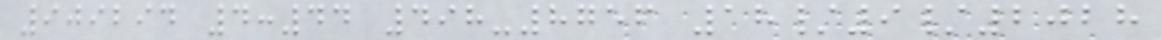909294 4:44 498-8756 18/9/2028
